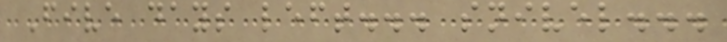Five days left... snivel...
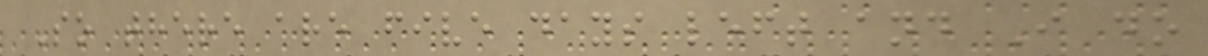So there are five days left and I do
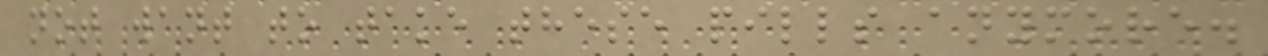not want to take these pills anymore.
